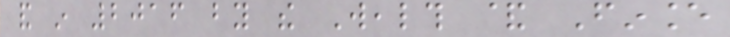and in 2016 by the Wealth & Finance
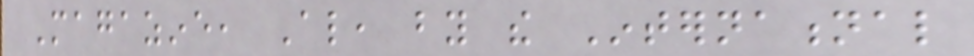Magazine, Also, by the International
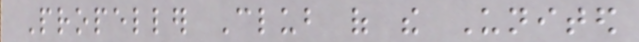Propeller Club of the United
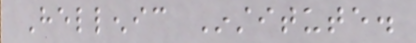Hellenic Institute.
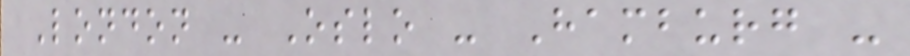London - Oslo - Hamburg -
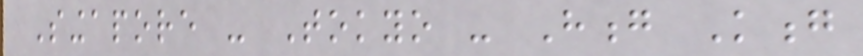Singapore - Tokyo - Hong Kong
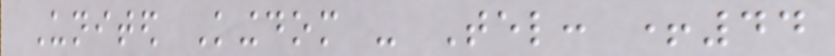United Kingdom - Tel: +44
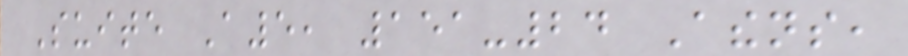Suite A5, 151-24 Athens,
